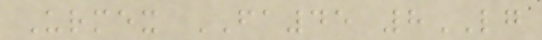Urmex FA45 8LG
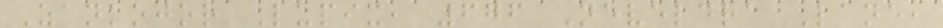Zankojor Lupix, 676 Neveldra Lane,
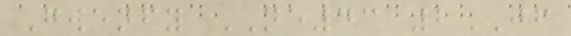Gwenfy NE43 2JF
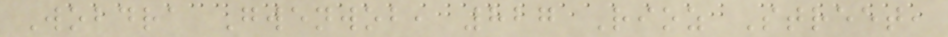Wobdra Gwenwob, 827 Rioz Street,
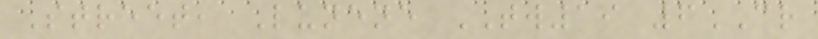Street, Lunene TW19 6CR
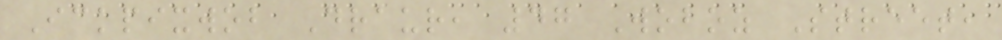Ickpixwob Draur, 47 Woboz Street,
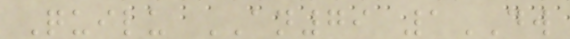Quilu AN79 1DW
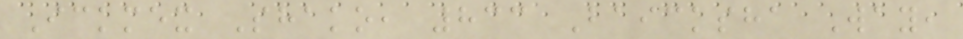Ickmex Shako, 833 Baicksha Way,
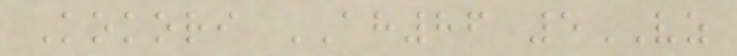Kokori AH86 5VZ
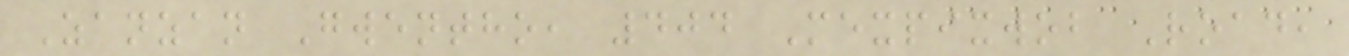Zanzan Gwentho, 404 Mexpixwob Road,
